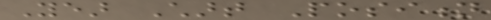Year Chart Position
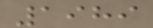1989
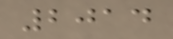2014
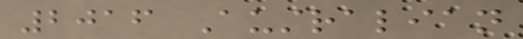2016 Australian
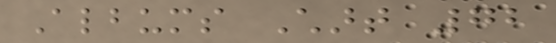Albums Chart 72
